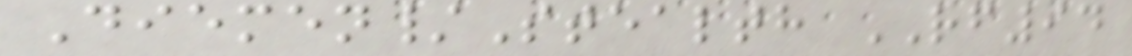Diemen/Stealth RF94
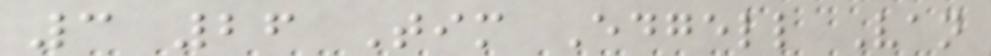3 26 Tim Edgell Van
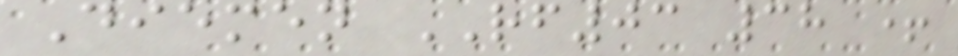Diemen RF03 38 +
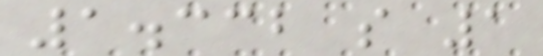1.332 s 1
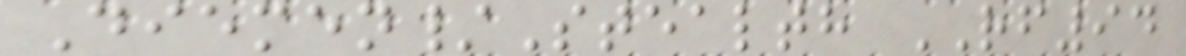Diemen/Stealth RF94
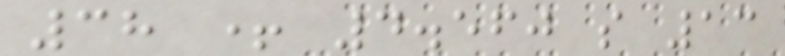38 + 4.560 s 13
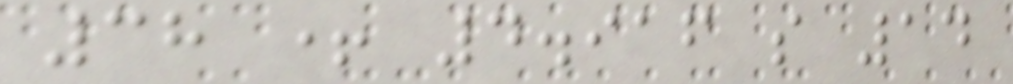38 + 4.916 s 14
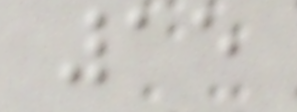15
